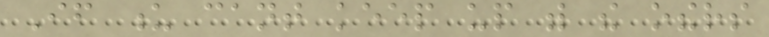If u cant keep up with the others
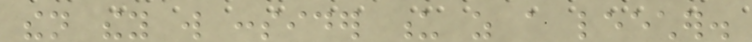then they will consider u as a leecher.
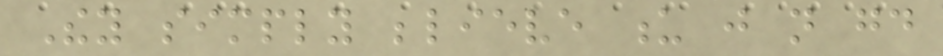They simply believe u just not good
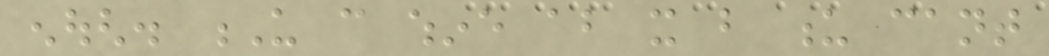enough. U can whine about it but u cant
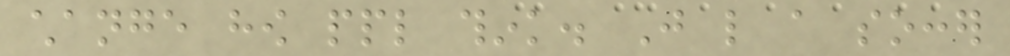change how ppl think. Just like a soccer
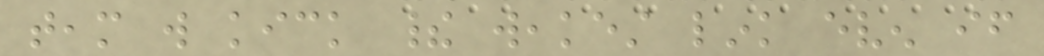team will kick their weakest link even if
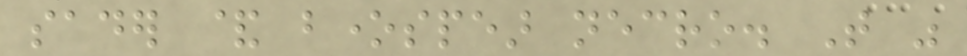sader & bonespear necro. That was
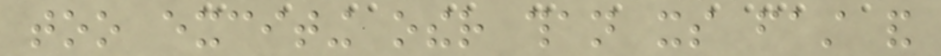too exciting other than its fast and
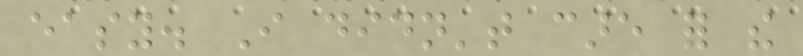easy. I didn't care for the
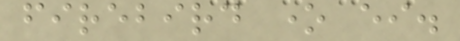firebird one either.
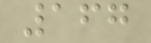167
